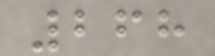268
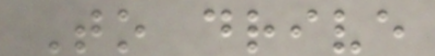To drive
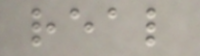real
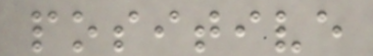positive
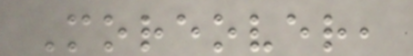Moreover,
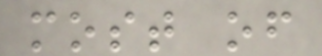most of
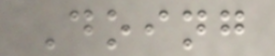Doing
